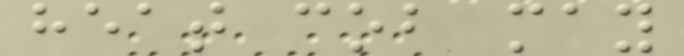heat cob may
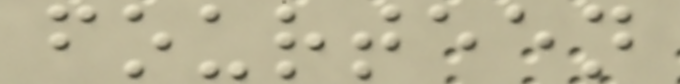fourteen
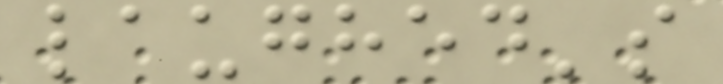laughed's
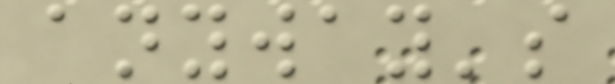anyway's
